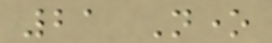21 None
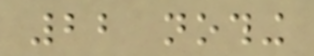22 nothing
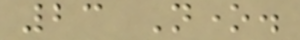23 None.
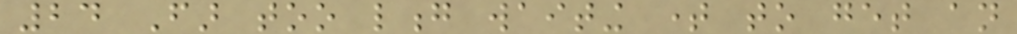24 Far too long waiting time to get an
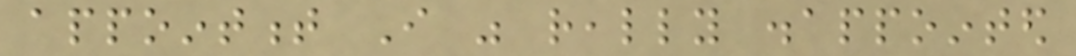appointment I was really disappointed
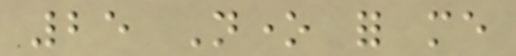25 None for me
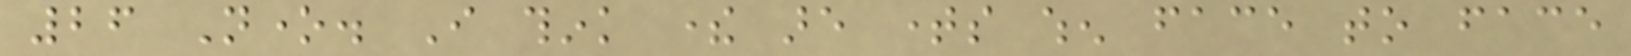26 None. I think there are times when face to face
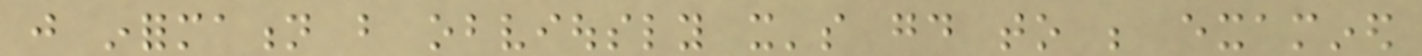just information but obviously it's good to be examined
